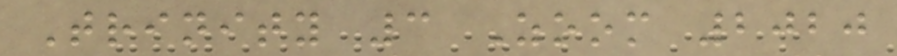Trinity 3 Zoom 2020
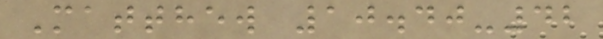Matthew 10.40-42
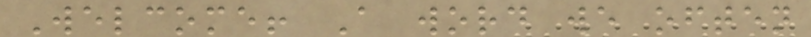Welcome! A word we often
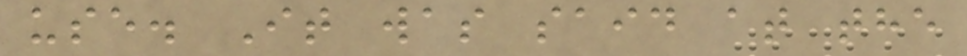use. It was said at the
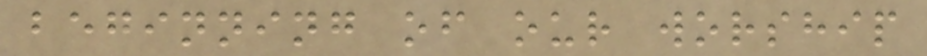beginning of our worship
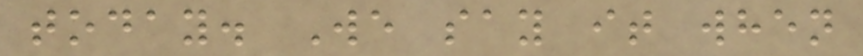today. We say it when
